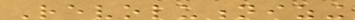Revolutionizing
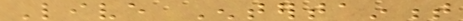Live Entertainment
